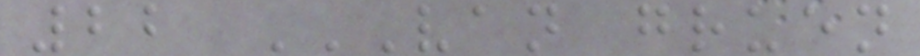22 VAN GRUEN
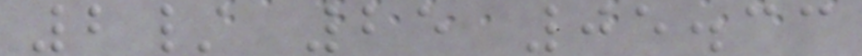2/ 25 05.33
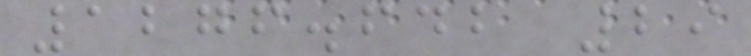1276.642 29
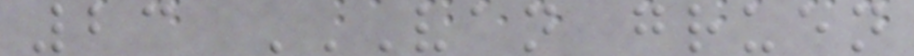23 VAN GRUEN
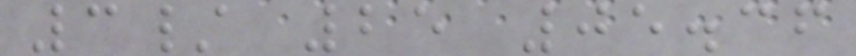3/ 25 05.36
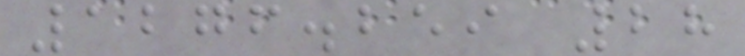1276.259 28
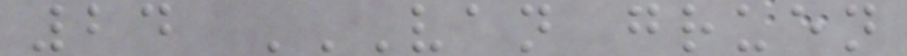24 VAN GRUEN
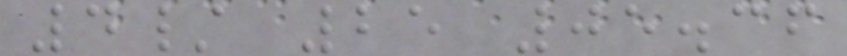4/ 25 05.36
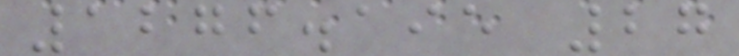1276.195 27
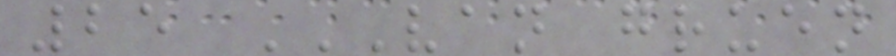25 VAN GRUEN
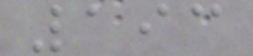193
